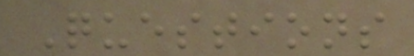Questions
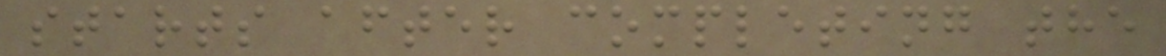starts after completing the
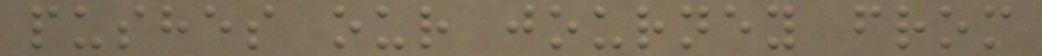pushes our journey from
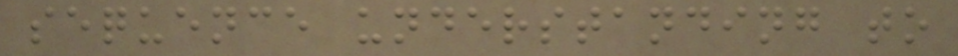sequence understanding to
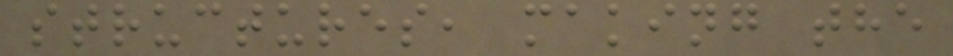structures, making the
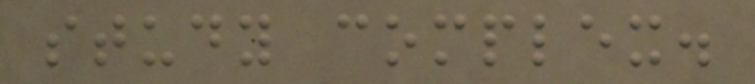study complex.
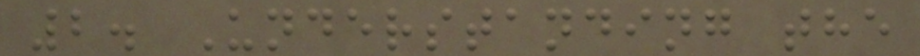2. Understanding the
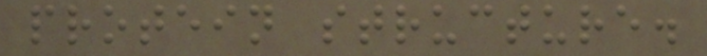protein structure.
